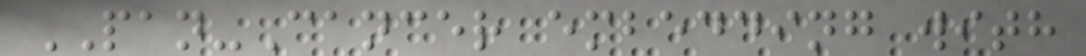PAN-Cancer embedding with
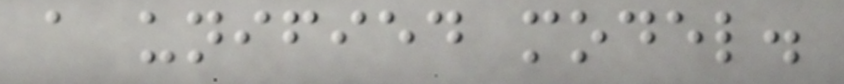a unified model.
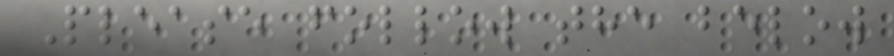Please follow the below
